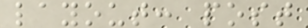layout: post
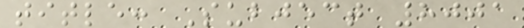title: Subject 8001
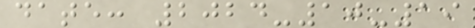date: 2024-10-19
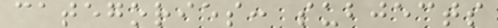categories: subjects
